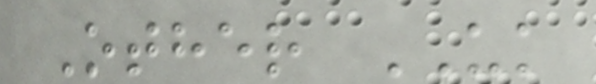Other UK
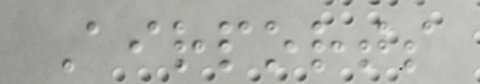Airports
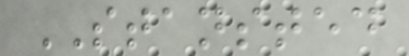STANSTED
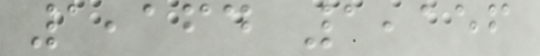1,164 1,156
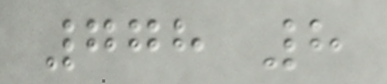778 8
